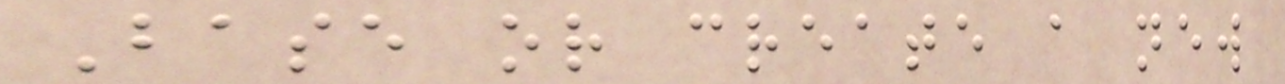Base or create a new
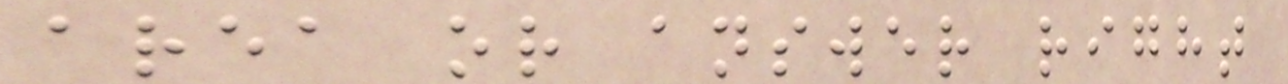area or answer right
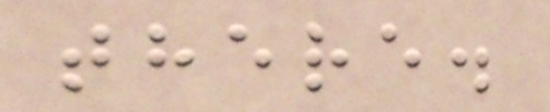there.
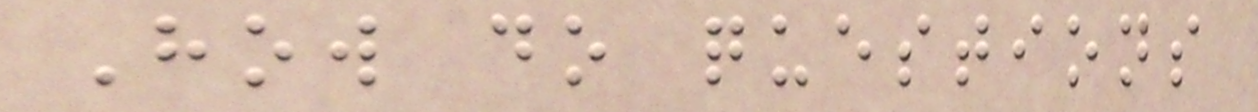How do questions
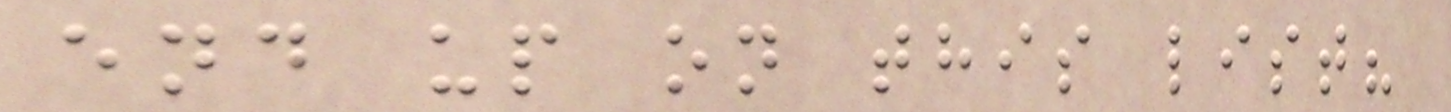end up on this list?
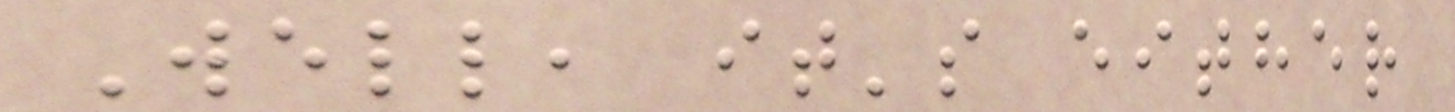Well, it's either
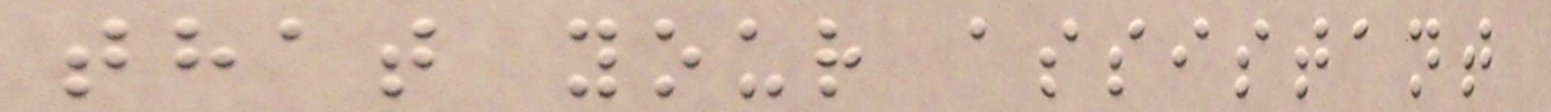that your assistant
